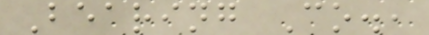Bearing Co.,
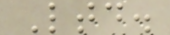Ltd.
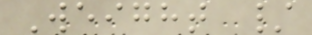Weight /
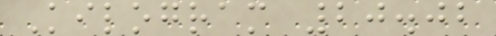Kilogram 20.02
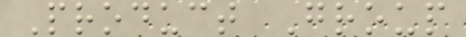Product Group
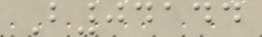B04144
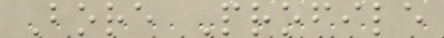Bore Profile
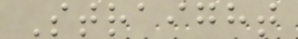Straight
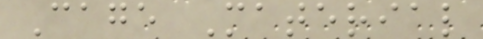Cage Material
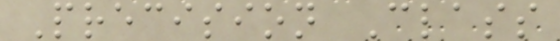Precision Class
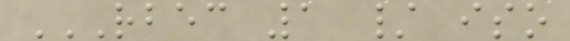RBEC 1 / ISO
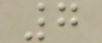7
